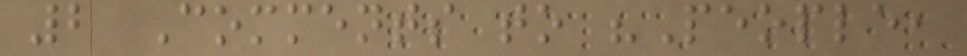2 Comments to "People,
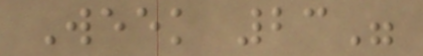Week 23"
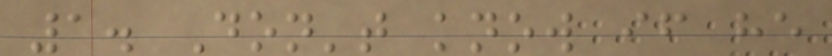1. Don't know if he
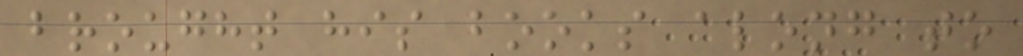brought his books along to
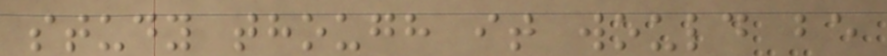study though it would be
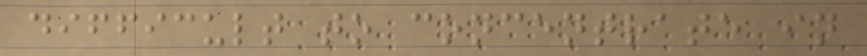difficult to concentrate in
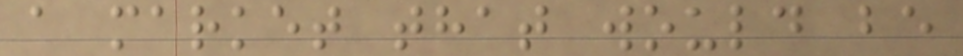a market that would be
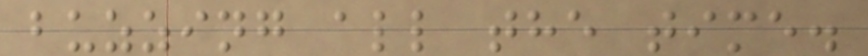buzzing all the time.
